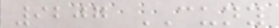9207 CUNY
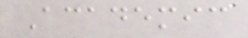Academic
